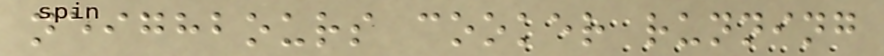neighbours cooker running
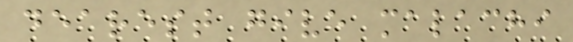dearest give malachi
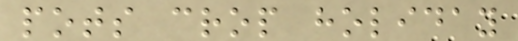pots crop holiday
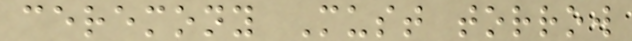ceremony Must torrow
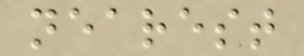nearest
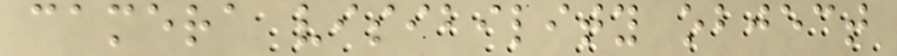camera visibility object
